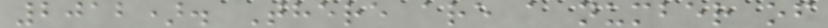2012). There are a number of
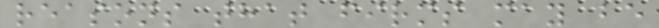reasons that firms may be
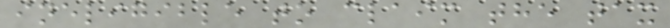ineligible to claim the tax
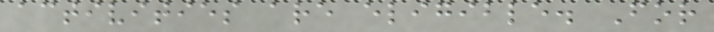activities are eligible. For
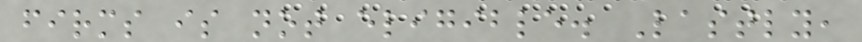firms is not eligible. Lastly,
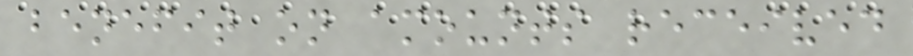benefit on amounts received
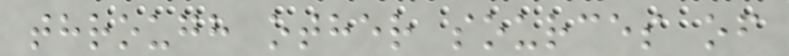through other sources of
